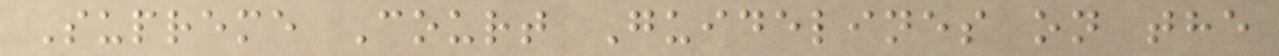Supreme Court Guidelines on the
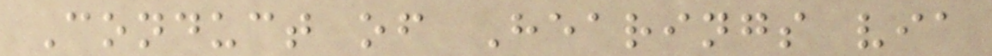Conduct of Hearings via
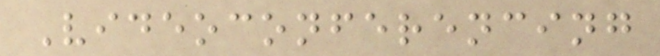Videoconferencing
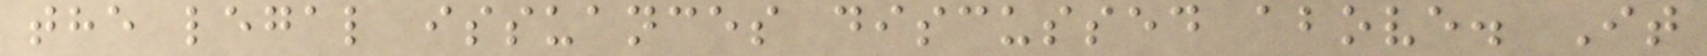the legal issuances discussed above. It
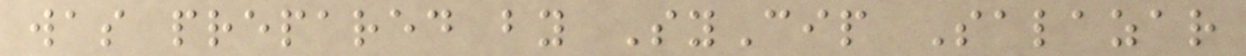was prepared by SyCip Salazar
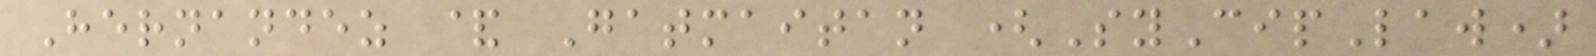Hernandez & Gatmaitan (SyCipLaw)
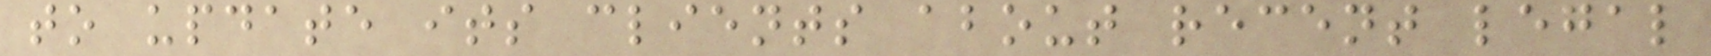to update its clients about recent legal
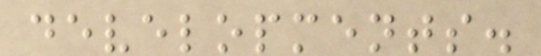developments.
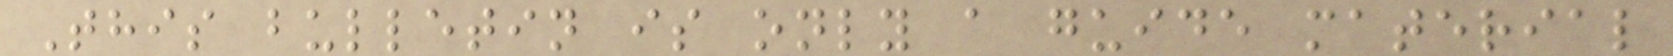This bulletin is only a guide material
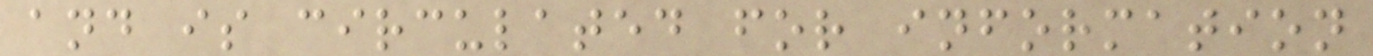and is circulated for information
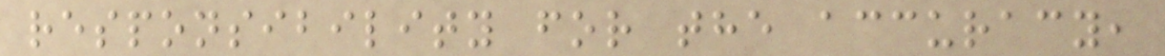responsibility for the accuracy,
